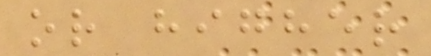or higher
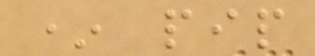* pip
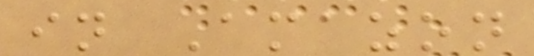in Amazon
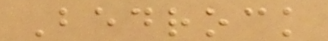Bedrock
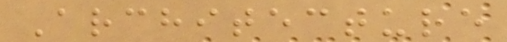Architecture
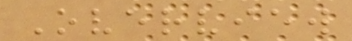Overview
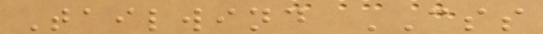Tailwind CSS
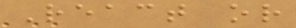React or
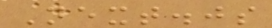Next.js
